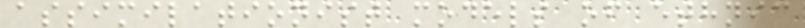assimilationist models of ethnic
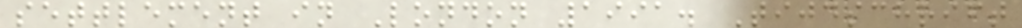settlement in London 1991. Tijdschrift
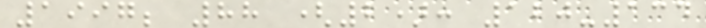1997; 88 (2): 120-134
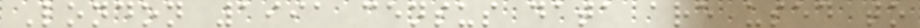London 1991 census data are used to
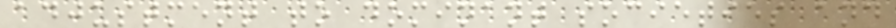adjustment to dominant societies and
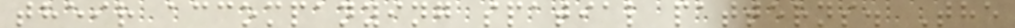their accompanying spatial patterns. The
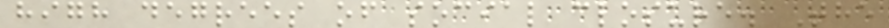high degrees of social closure. The
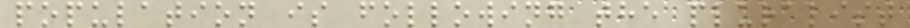population is following the pluralist
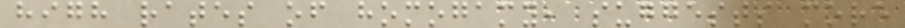high rates of homogamy, suggests more
